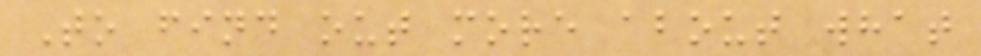To find out more about what
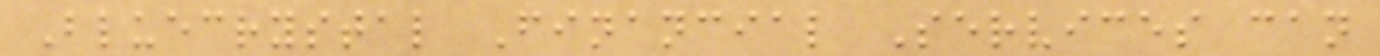Bluecrystal Financial Services can
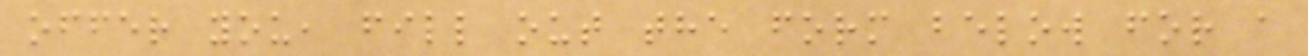offer you, fill out the form below for a
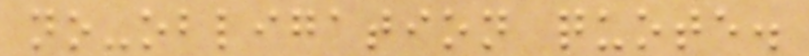no-obligation quote.
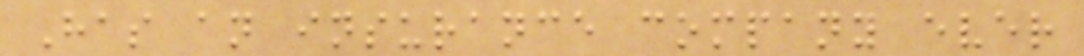Has an insurance company ever
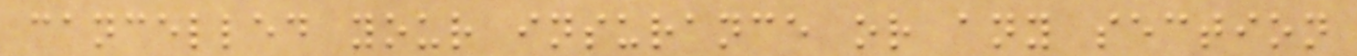cancelled your insurance or any section
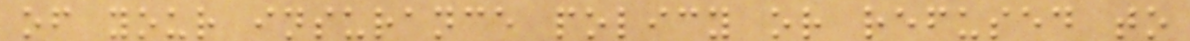of your insurance policy or refused to
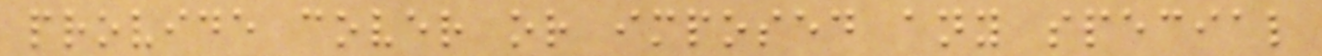provide cover or imposed any special
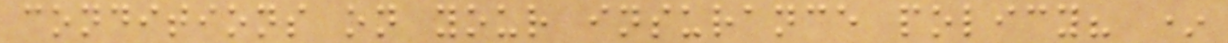conditions on your insurance policy? *
